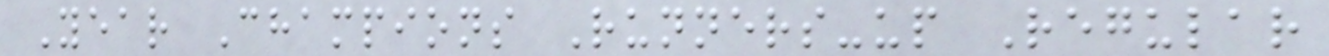Year Champions Runners-up Regular
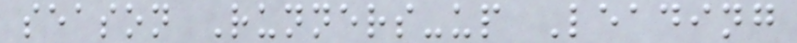season Runners-up Leading
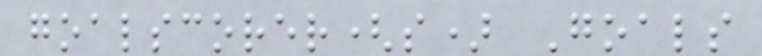goalscorer(s) Goals
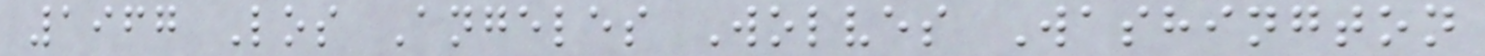1967 Los Angeles Wolves Washington
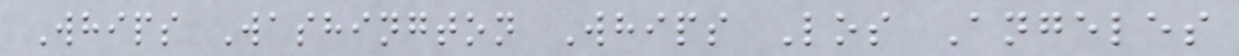Whips Washington Whips Los Angeles
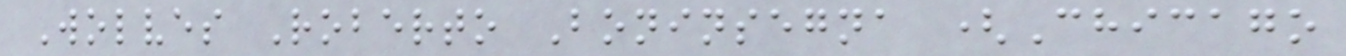Wolves Roberto Boninsegna (Chicago
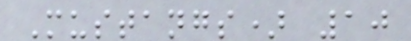Mustangs) 10
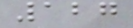127
